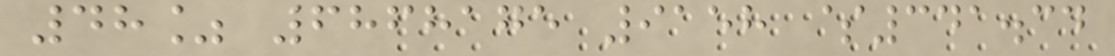48% 6868175 9158 $341.34
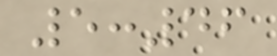5:46
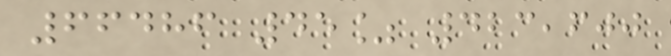66486 45% 423,600
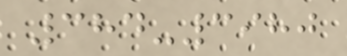384-3980
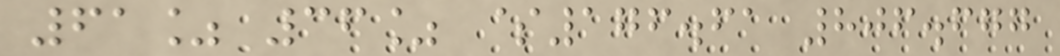61% 36% $176.61 806.677
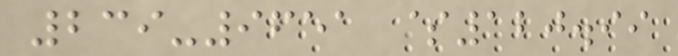239-9651 $120.99
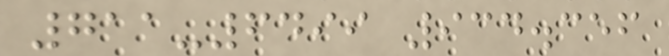711-6499 934.356
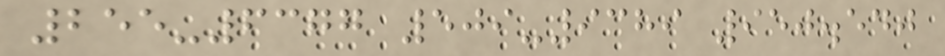255-6377 509-9389 950.540
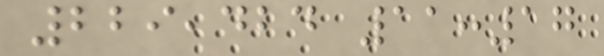229,424 11:17
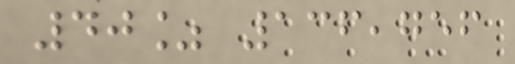40% 136,756
